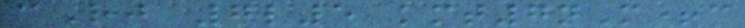cRj 7l5 kmt7nM+c
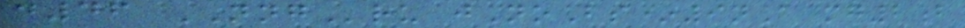d46 NNGru jNoBs*9nA mg2b
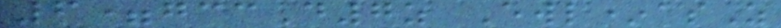6=gccD7z Ewl*asZ
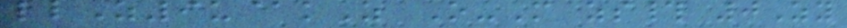llZ9u@kZ O-M zs# 0Zy
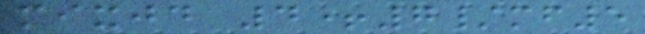mixjd 4+7/mf5
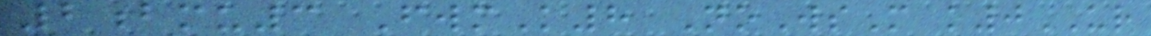2bmu3 FwmK8 NoWsM k0UR
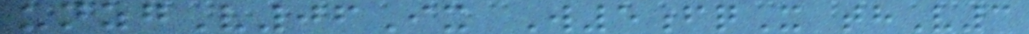unzgV06Ix W5fqX thV3
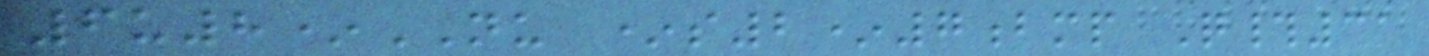6u8*NU *s2*7bmp Q#31
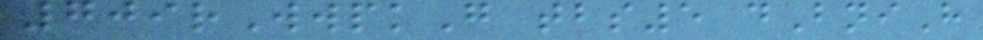709rWwpkG tbs5 dBniH
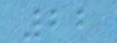22
